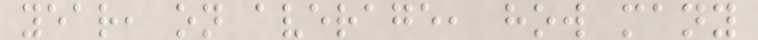year, on average, how many
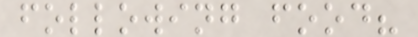following food?
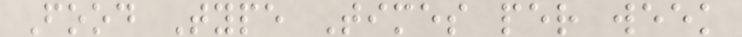Food Type Times per week
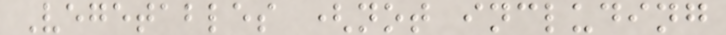Vegetables (not including
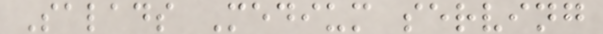Salads Medium serving
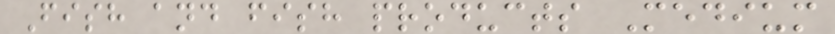Fish and fish products Medium
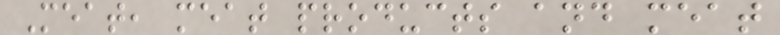Meat, meat products and meat
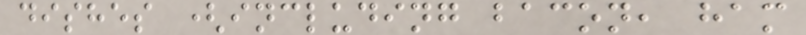dishes (including bacon, ham
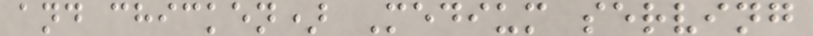and chicken) Medium serving
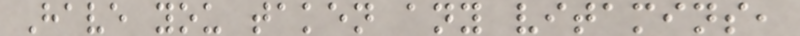Have you taken any vitamins,
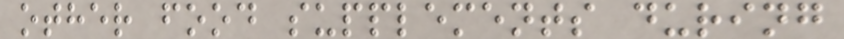other food supplements during
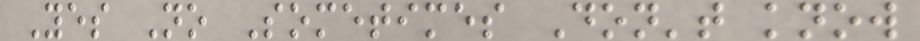Yes No Sometimes Don't know
